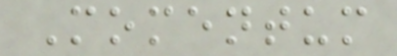Momentum
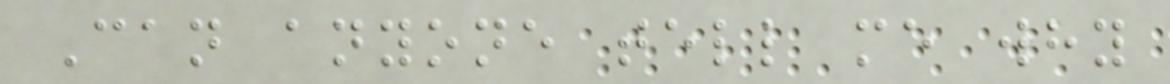Can anyone tell me why
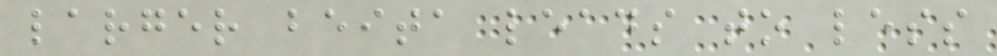larger beita leads to less
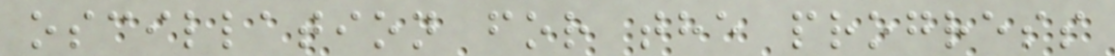oscillation for the progress
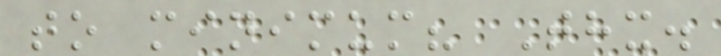to minimum? Thx.
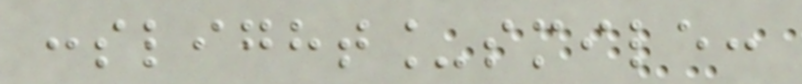:slight_smile:
